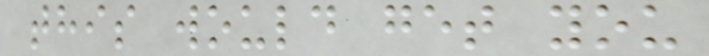this would get you
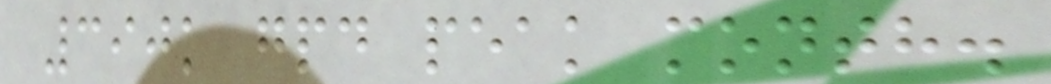390k gpd peak month.
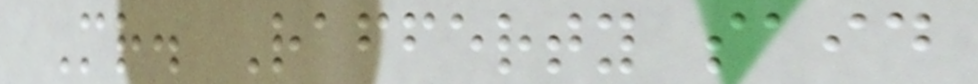Mr. Rafferty said
